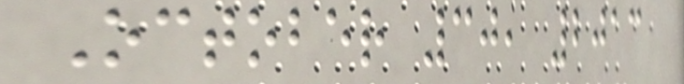October 30, 2013
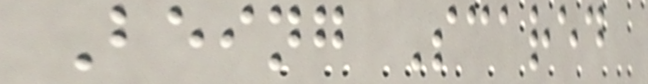Being Scared
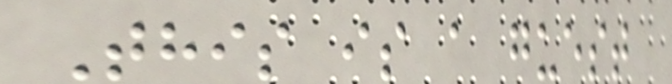This is a guest
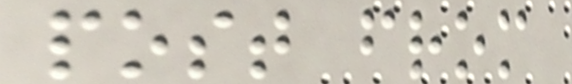post from
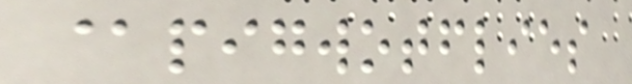@pigwotflies
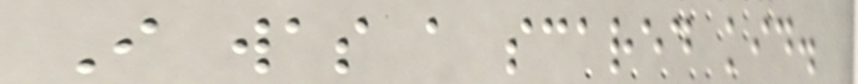I was a scared kid.
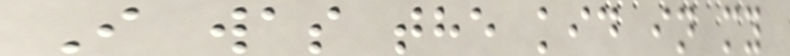I was the kid in my
